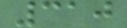310
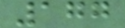177
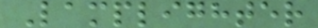Lamplighter
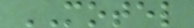MOTEL
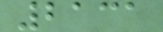2131
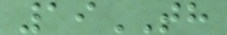19TH
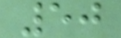50
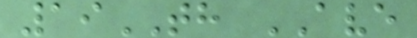19TH AVE
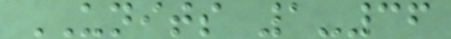UNITS 1-36
